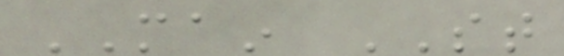MAIN ST
